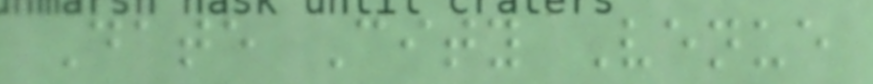Date City Venue
